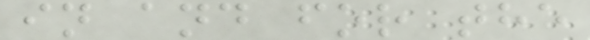in and for the
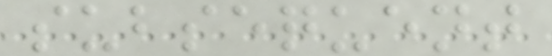subsequent
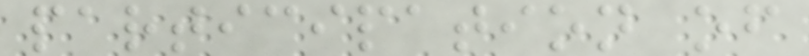participation of
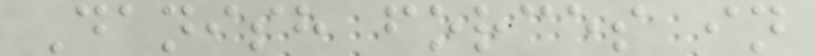Danish forces in
